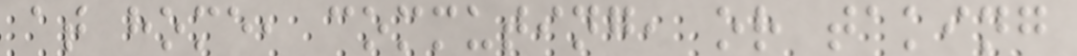at home, commuting, or taking
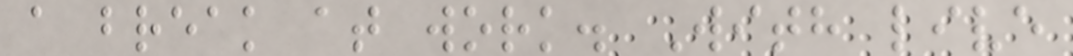a break at work. With live
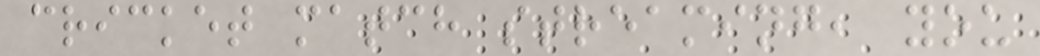cricket match streaming, you
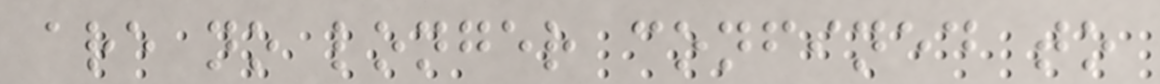are no longer confined to
